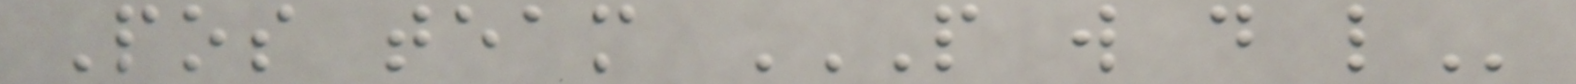Pos team P W D L
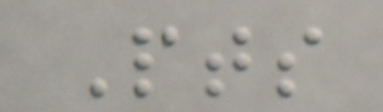Pts
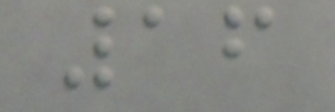16
